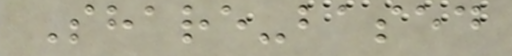Share-based
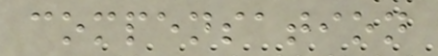compensation
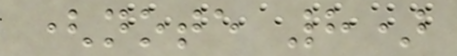(note 8)
